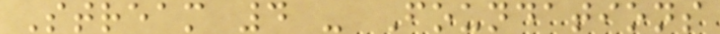Stream 4 - Foundations
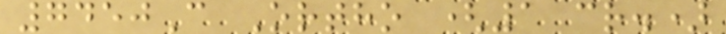7450C Ortho (1 cr.)
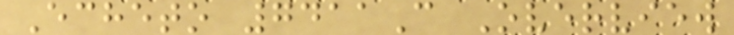Echeto 7411C Overview
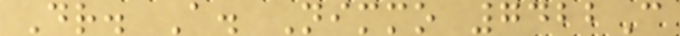Dr. A. Nimmo 7422C
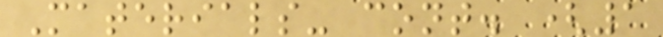Materials- cont. (1
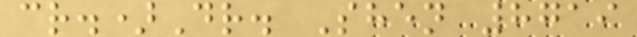cr.)Dr. Shen 8719
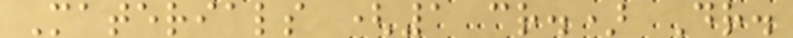Materials (1 cr.) Dr.
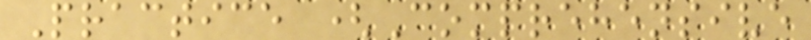Practice (Comprehensive
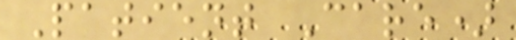Patient Care)
